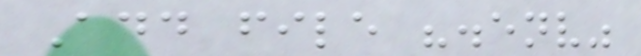Add file ".env"
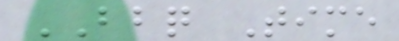BBQ Time
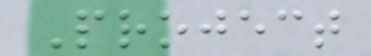Project
